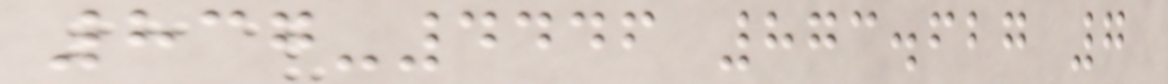837-4446 873.627 7
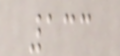133
